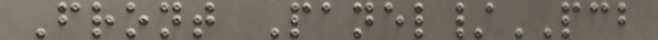Front Panel/PCB
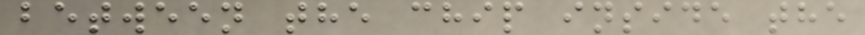between the chip inside the
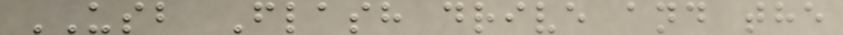USB Flash drive and the
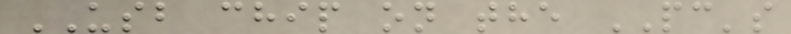USB chip on the PC's
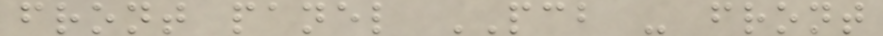front panel PCB - front
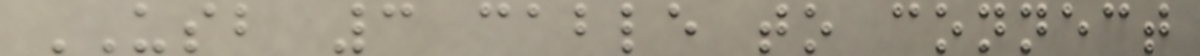USB 3 cable to connect
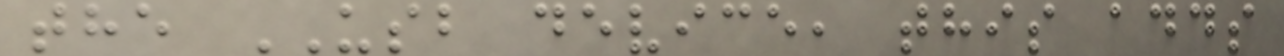the USB device, this adds
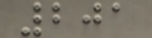201
